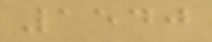1540
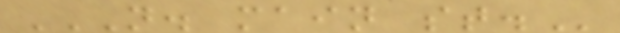N. MAIN ST.
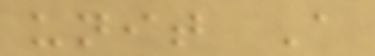unit A
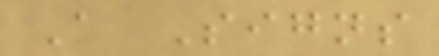A Signs
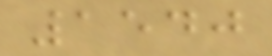1540
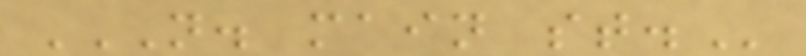N. MAIN ST.
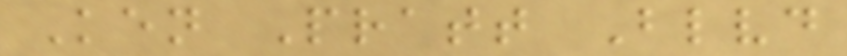Ken Pratt Blvd
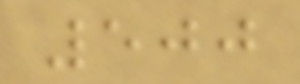500
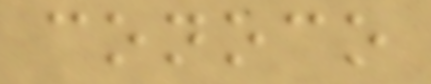conoco
